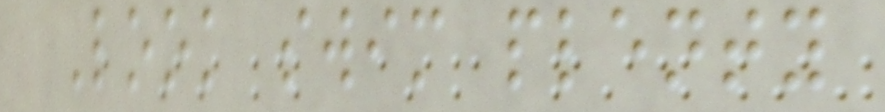Look swim plenty
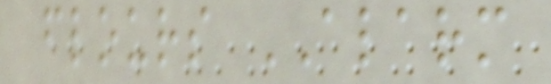flours ALARM
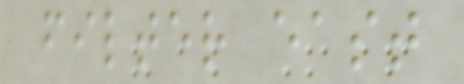filter east
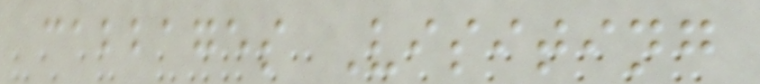cabbages Visiting
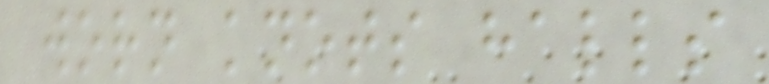worn knots halls
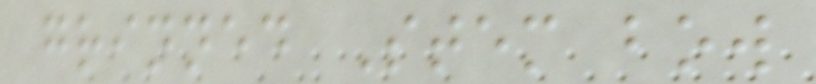grinned Stem bow
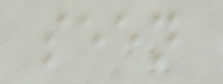seen
